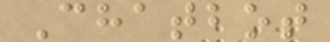Chatbot
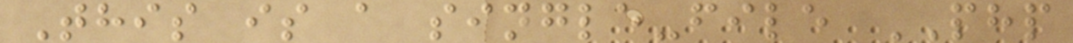This is a single-file PHP
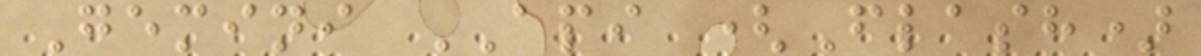Gemini API (Flash)
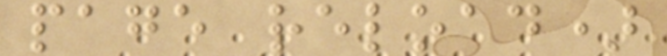page reload)
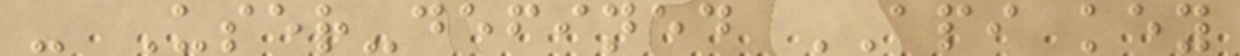- User-defined API key
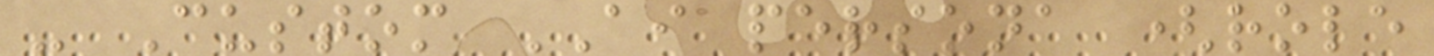- Custom AI persona (role
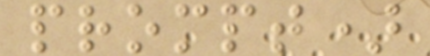prompt)
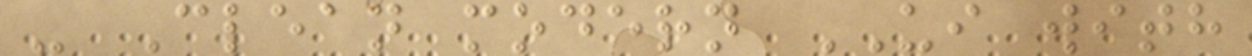- Clean modern UI with
